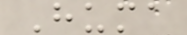Huma
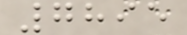7895
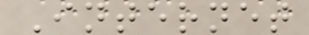Internet
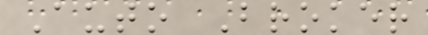Auto Broker
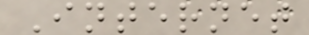Internet
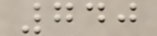740
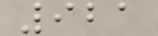921
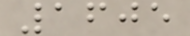1605
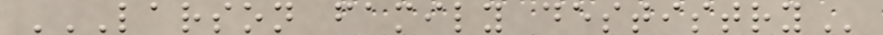LARSON FAMILY DESTISTRY
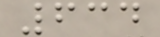634
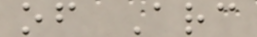of Arc
